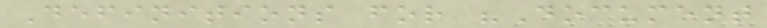Definitions for "Document
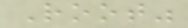Root"
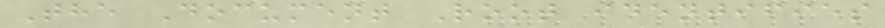The Document Root identifies
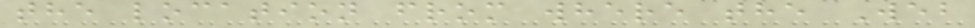the location from where the Web
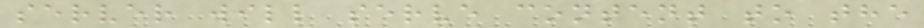server will serve content to the
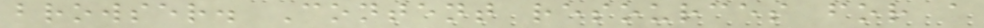browser. Content resources for a
